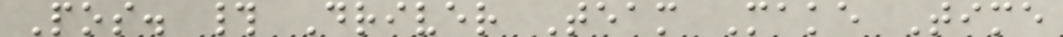Pos. # Driver Team Make Time
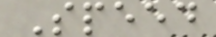Speed
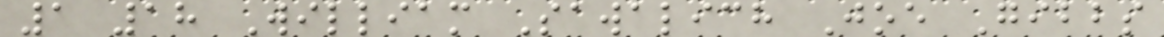1 18 William Sawalich Joe Gibbs
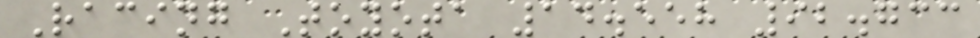Racing Toyota 14.558 92.733
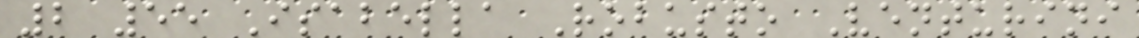2 55 Isabella Robusto Venturini
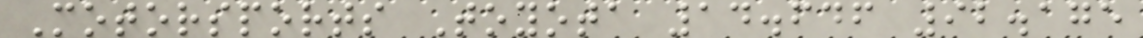Motorsports Toyota 14.646 92.175
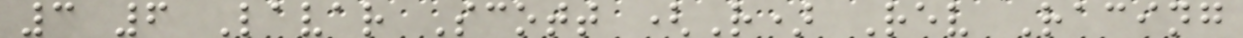3 6 Lavar Scott (R) Rev Racing
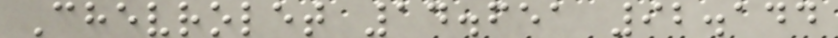Chevrolet 14.651 92.144
